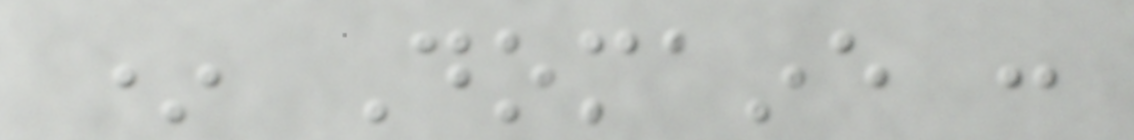* Domaine :
